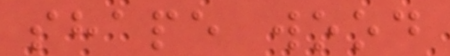shape wood
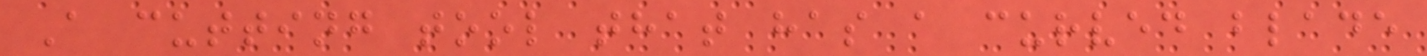A cutting tool that has a curved blade
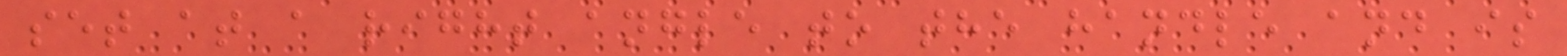set at a right angle to the handle and is
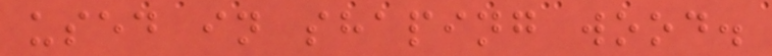used in shaping wood.
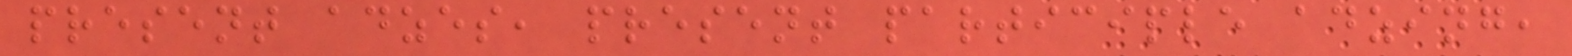present adzes, present participle adzing,
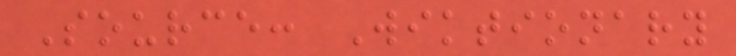Source: Wiktionary
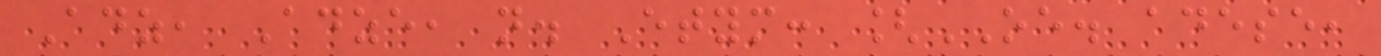Adz, Adze, n. Etym: [OE. adese,
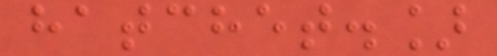hatchet.]
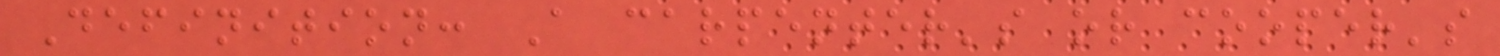Definition: A carpenter's or cooper's
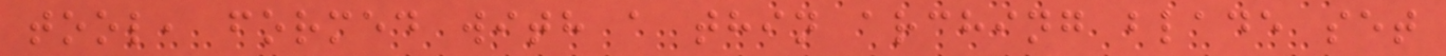tool, formed with a thin arching blade set
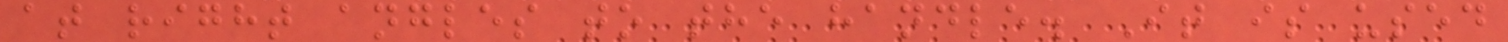at right angles to the handle. It is used
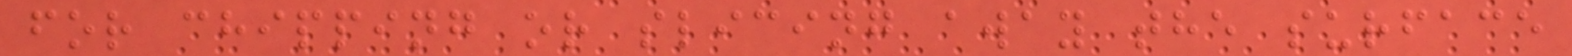for chipping or slicing away the surface
